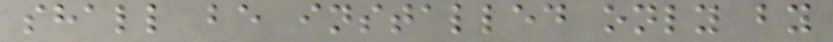shall be installed only by
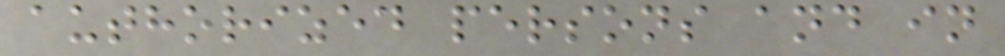authorized persons and in
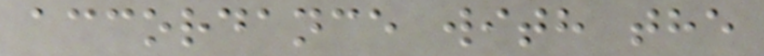accordance with the
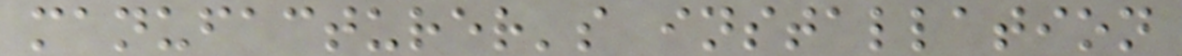manufacturer's installation
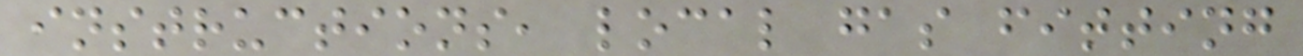instructions, local gas fitting
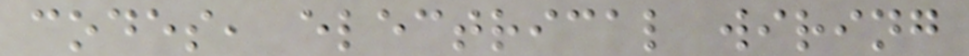codes, electrical wiring
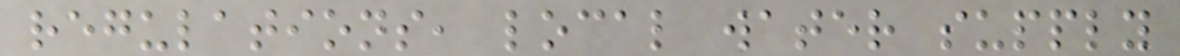regulations, local water supply
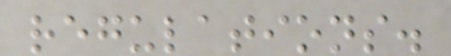regulations.
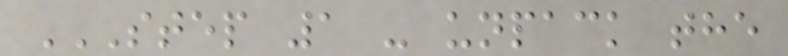STEP 1 - UNPACK THE
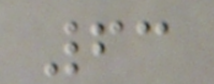63
